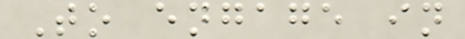To engage in
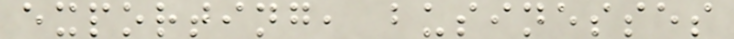exporting, businesses
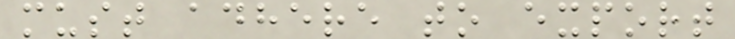must adhere to export
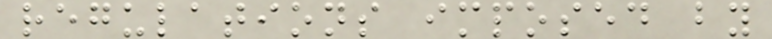regulations imposed by
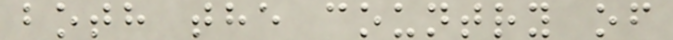both the country of
